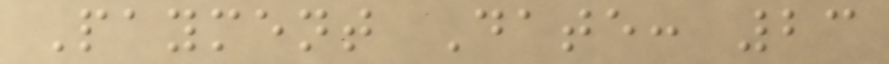Payment Date: 23
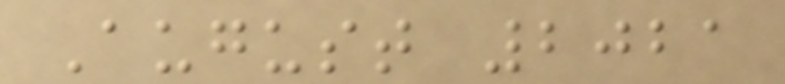August 2021
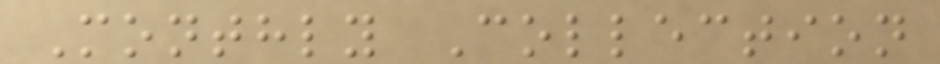Monthly Collection
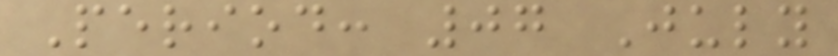Period: 07 July
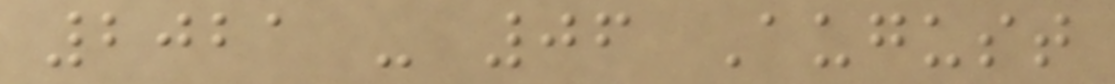2021 - 06 August
